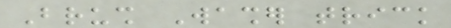Brush Washer trick
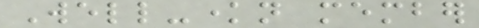Well-known member
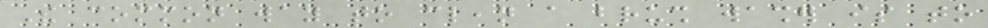The common way to clean a brush washer is to
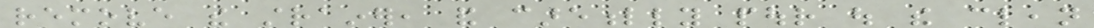remove the strainer, and carefully pour out the clean
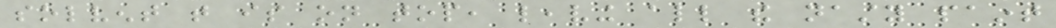solvent that is on top, leaving all the nasty paint
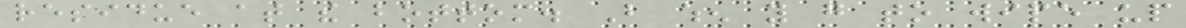residue at the bottom. But when you go to wipe up
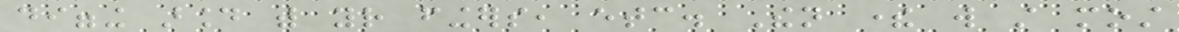digging around with your fingers, etc. Then there will still most
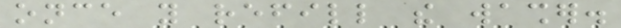once you refill the washer.
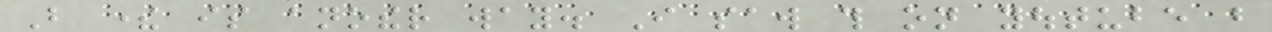But there is another way. I saw this on youtube but
